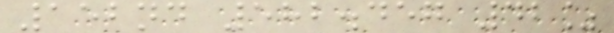152nd 582.457 42%
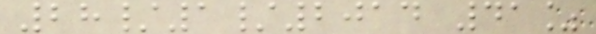28/1/2014 41%
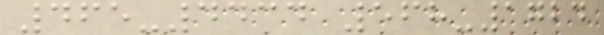465-4434 568-1724
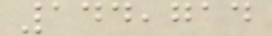144,714
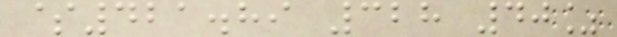$421.89 328 40%
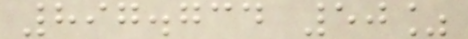897.734 50%
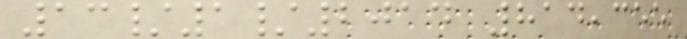13/1/2014 814,355
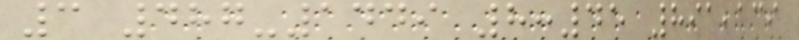3 487-1449 8:45 891,139
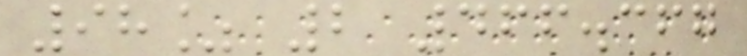98% 2 466.367
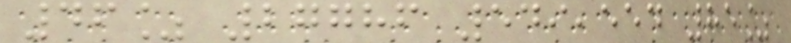46% 27786 549,554 85%
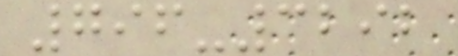796-3292
